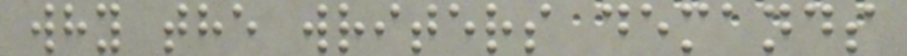why the writers demands
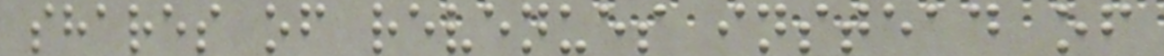shares of revenues instead of
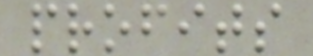profits
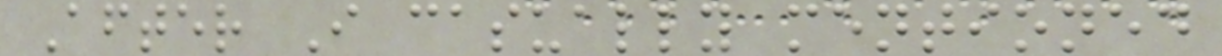After I casually mentioned
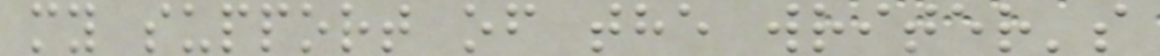my support of the writer's
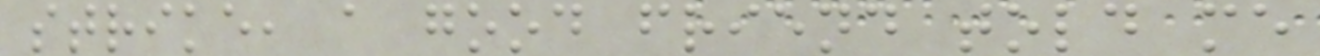strike, a good friend told me
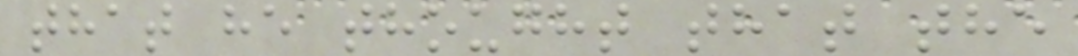that he thought that the
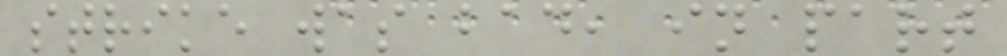strike was bad, in part
